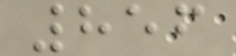856
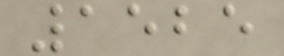1525
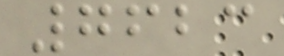7623
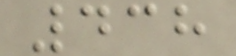438
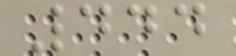444
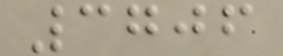3706
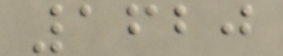1620
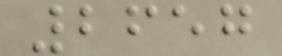2657
